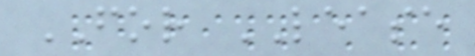FOR LEASE
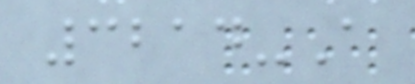3214-A
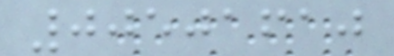00501610
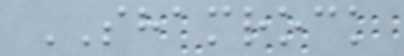SHAMROCK
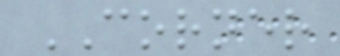CORNER
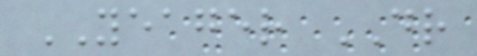YEAGER DR
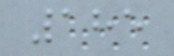185
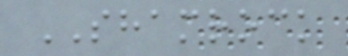SHAMROCK
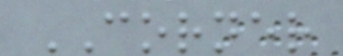CORNER
